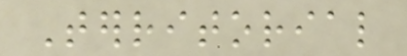Territorial
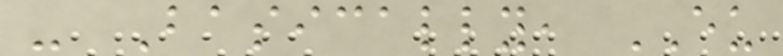- Basically, EU
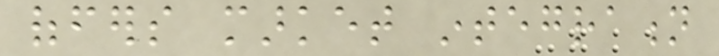offers market integration
